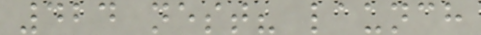424 nest? launch
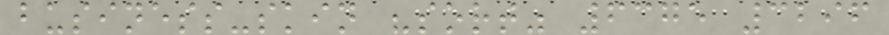business-skin "sort" 6375 3296
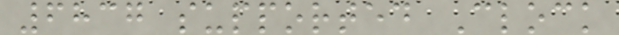6837 supported Clock
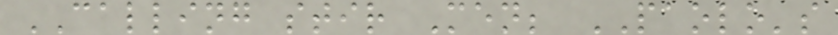CALLING stir Men; PAOLO's
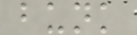bunk
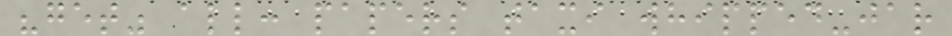"get" all: papers taxi whipped-jar
